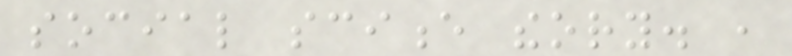social science theory. ,
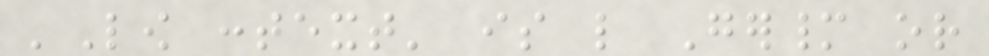'Low context' is like Germany or
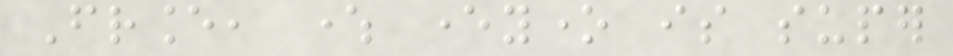France, where everyone is super
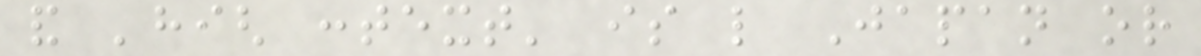and 'high context' is like Japan or
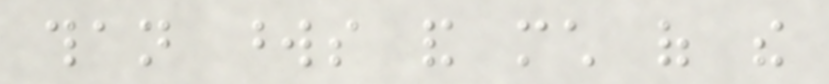than words and much of the
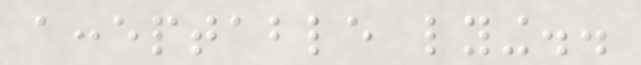acceptable lying..
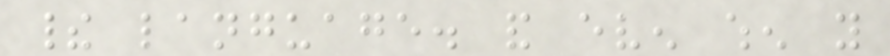their language. and even when you
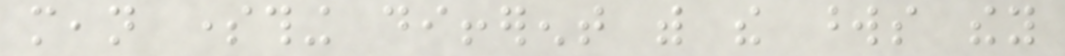mean something different with the words they
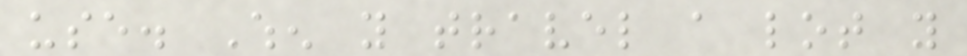use. When you travel a lot you
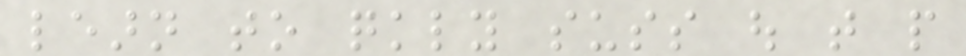learn to quickly suss out that people
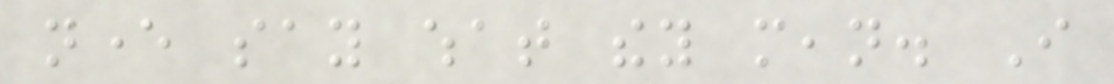never say what they mean. I
